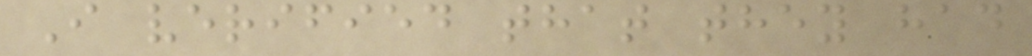I verified that they had
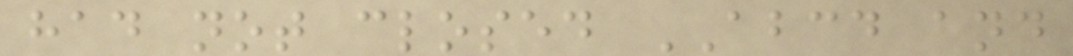had not closed ABCD and
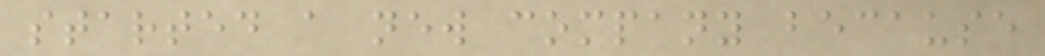started a new company because
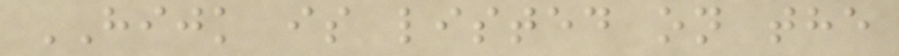HIJK is listed on the
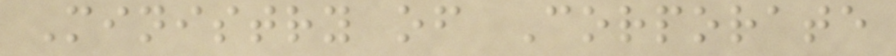Ministry of Corporate
